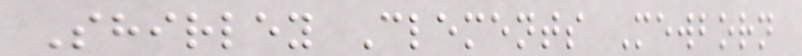Shirley Clements Mewborn
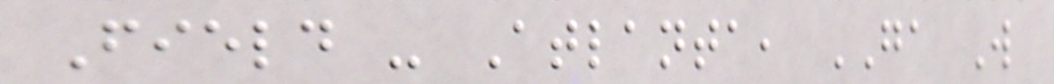Field - Atlanta, GA W
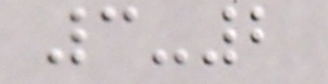3-2
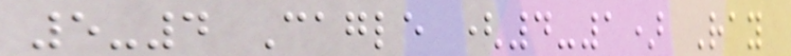5-4 Cagle (4-1) Ray
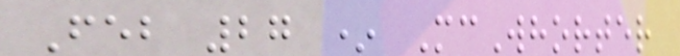Feb 27 * McWhorter
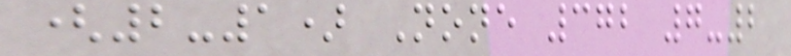(2-1) None 372 7-2
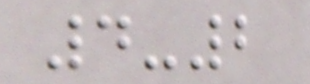4-2
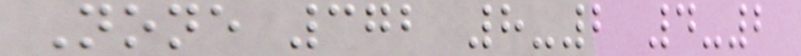None 372 8-2 4-2
